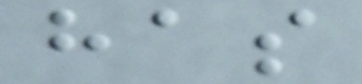has
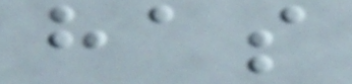has
